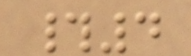#4
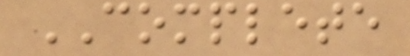COMPLETE
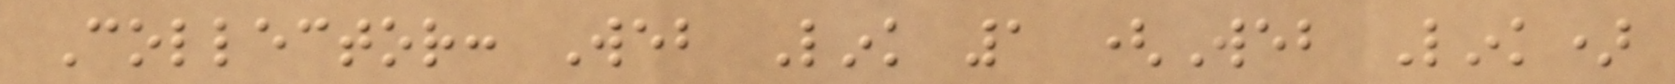Collector: Web Link 1 (Web Link)
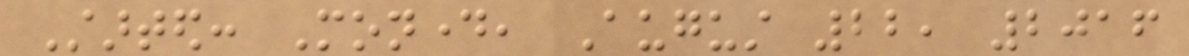Started: Monday, August 22, 2016
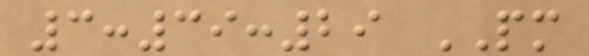3:39:29 PM
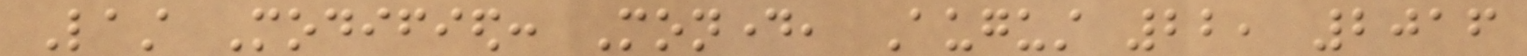Last Modified: Monday, August 22, 2016
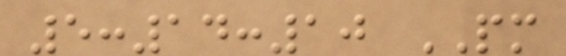5:14:10 PM
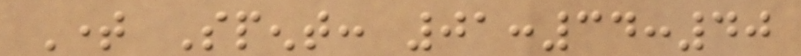Time Spent: 01:34:40
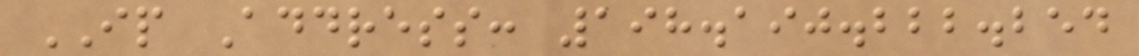IP Address: 198.190.222.254
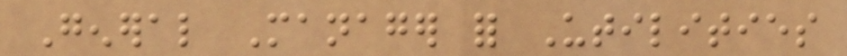General Manager for Utilities
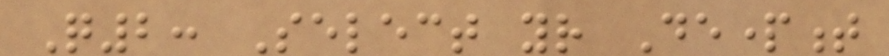Q2: Select your Department
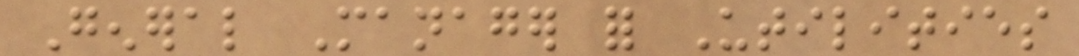General Manager for Utilities
